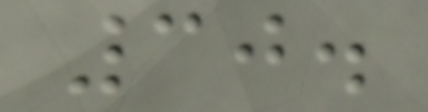30.
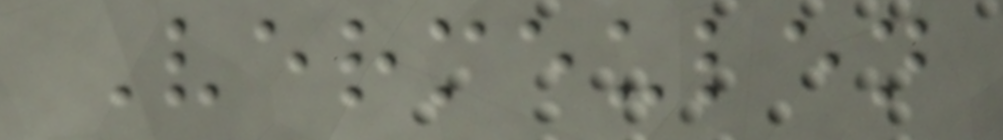Vermeulen
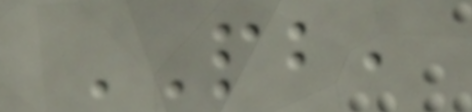PB,
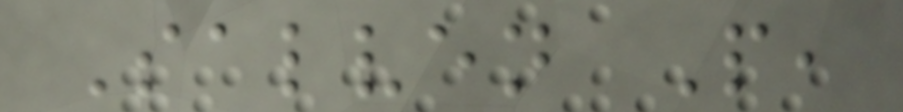Salven P,
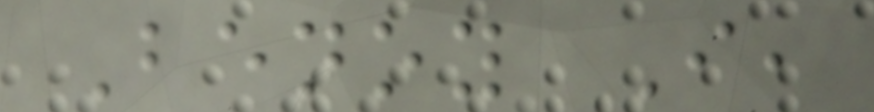Benoy I,
